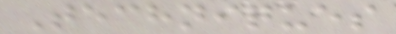Techniques
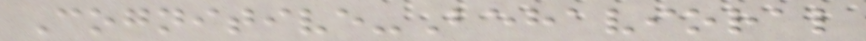Cognitive-Behavioral
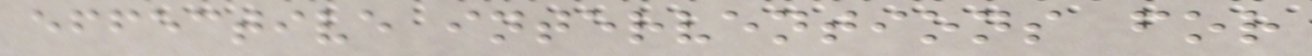effective interventions for
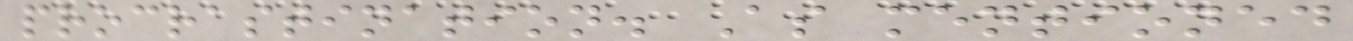procrastination. As mentioned
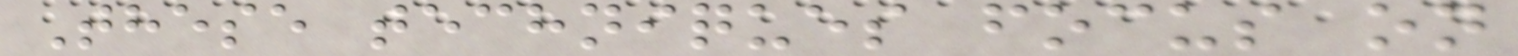These techniques focus on
